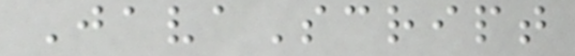JavaScript
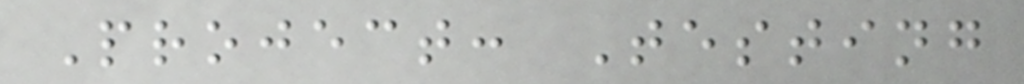Project: Testing
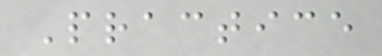Practice
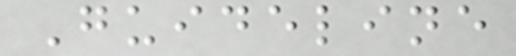Guideline
